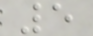5
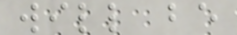will be
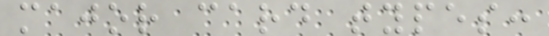major card types:
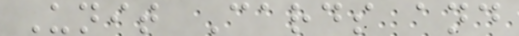Unit Cards and
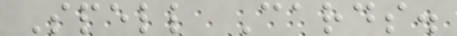Spell Cards.
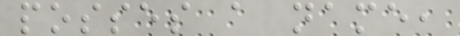posses a name,
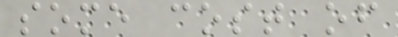some cost of
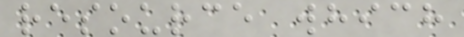resource which
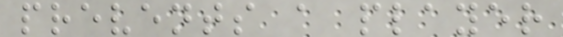prevents a player
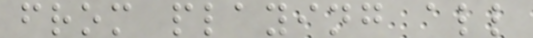from playing all
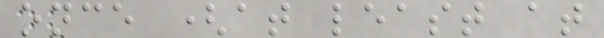once (at least at
